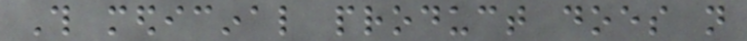This medicinal product does not
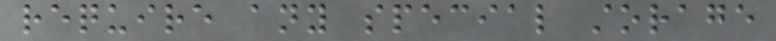require any special storage
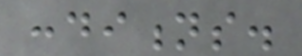conditions.
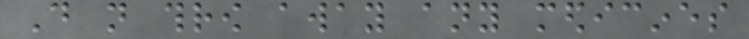Do not throw away any medicines
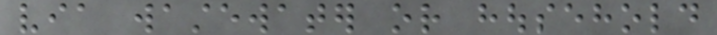via wastewater or household
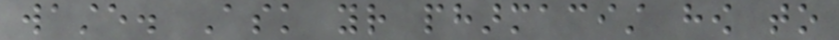waste. Ask your pharmacist how to
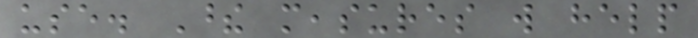use. These measures will help
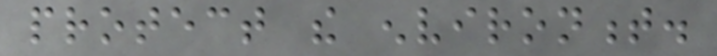protect the environment.
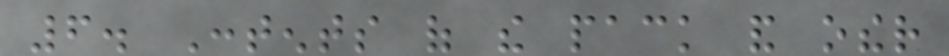6. Contents of the pack and other
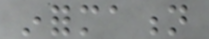information
